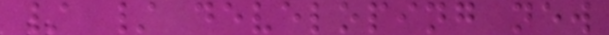/ / developing new
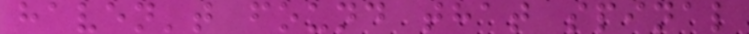haven't found that spinal
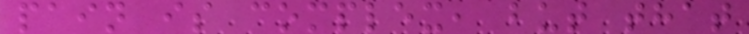pain is complex, but that
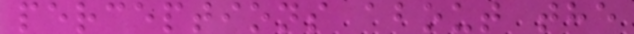perceptions about the
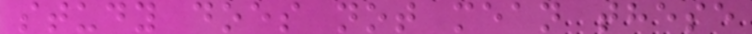study does not mean these
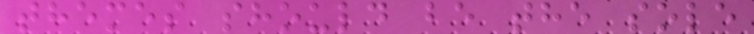themes should be the sole
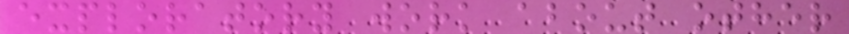exploratory work about other
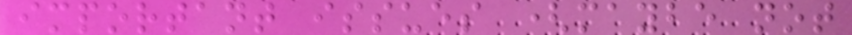important issues (maybe not
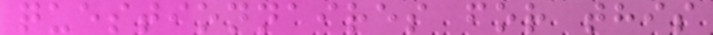questionnaires for this
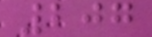207
